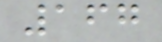167
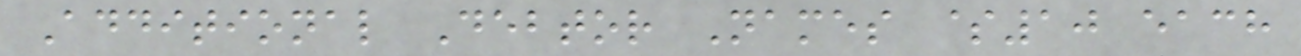Additional Debtor Names $10 each
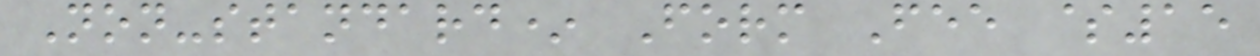Non-standard* Form Fee $15
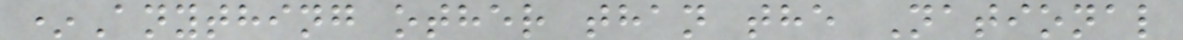*Anything other than the National
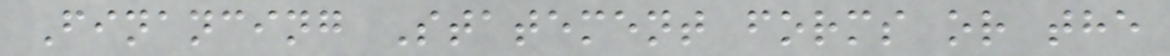Financing Statement forms or the
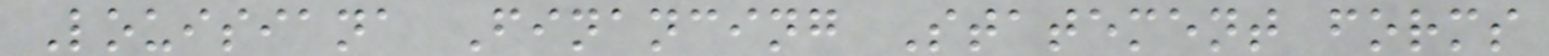Louisiana Financing Statement forms
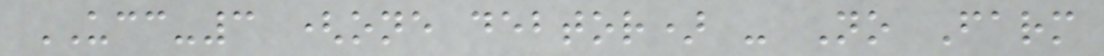UCC-3 (one debtor) - No Farm
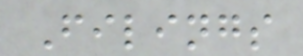Filings
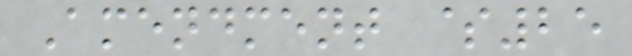Amendment $25
